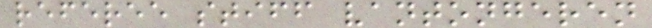referee stiff vantongeren
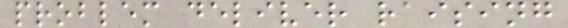problem deliver raising
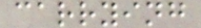carrying
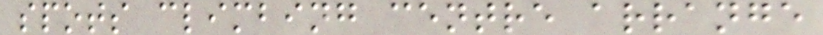spots climbing centre arrange
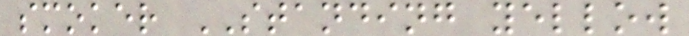smoker STANDING yellow
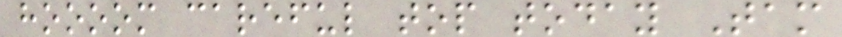hoooom careful top today Tam
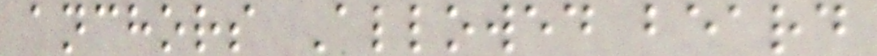anchors Allowed beard
